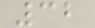32
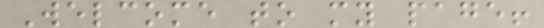Welcome to my page!
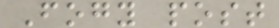Fogy post
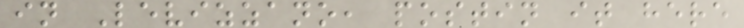in Levizzano, postin it here
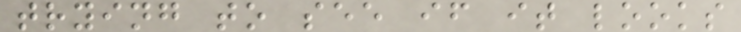trying to see if it looks
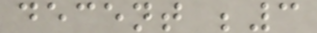decent ;3
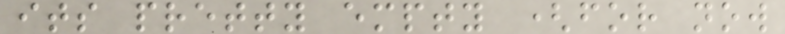its pretty empty (for now
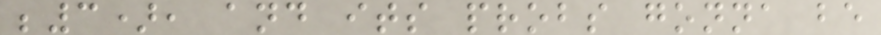;3), and its probs gonna be
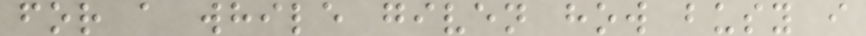for a while given how busy i
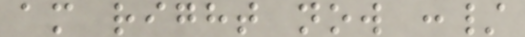am right now :/
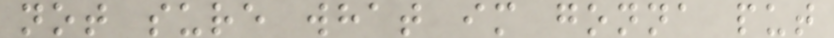not sure what im gonna put
